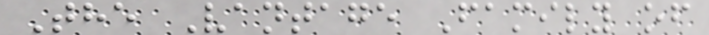The Vantage Family of
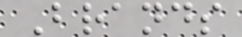Brands
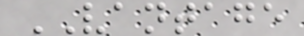VANTAGE
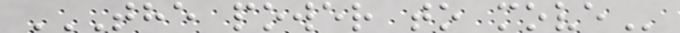THE POWER TO MOVE
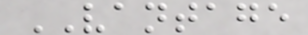VANTAGE
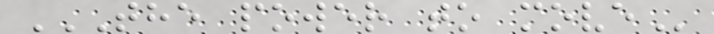THE POWER TO MOVE
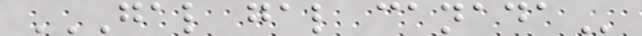GAL GAL CANADA
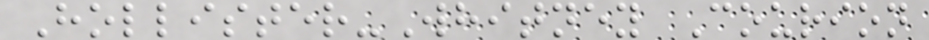Hollister-Whitney Courion
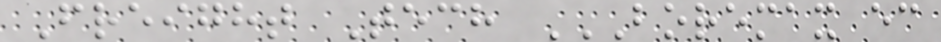Freight Tech BOREMAX EC
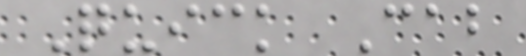Quick Cab
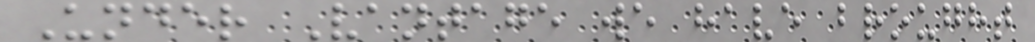Under Vantage we have brought
